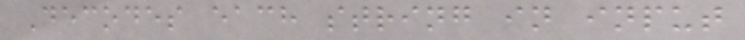Decodes each string in input
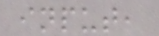input,
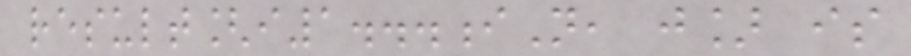result[i1...iN, j] is
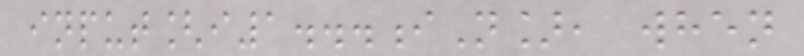input[i1...iN], when
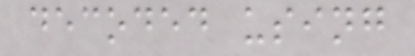decoded using
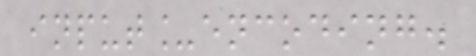input_encoding.
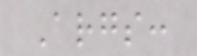Args:
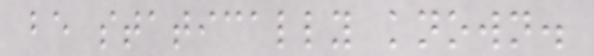be statically known.
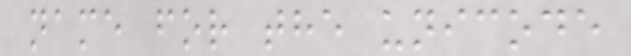name for the unicode
